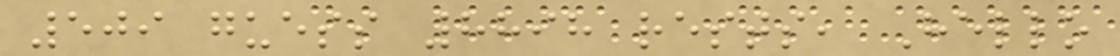509 guess 8898 rests, Hello
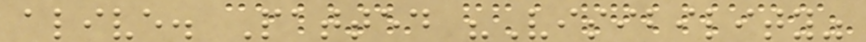alive. Patted "Visibility"
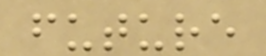future
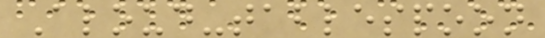Aloud-tablespoon
